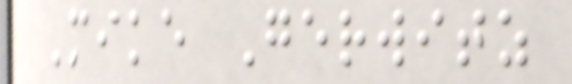Mike Gerwitz
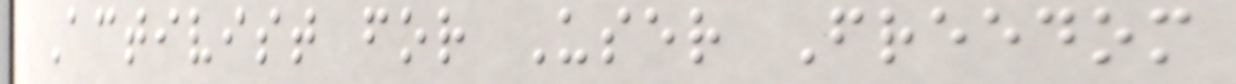Activist for User Freedom
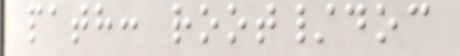path: root/doc
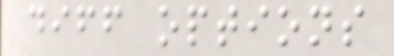diff options
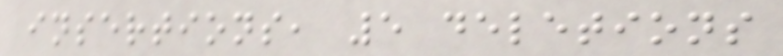insertions, 5 deletions
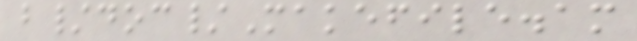b/doc/Makefile.am
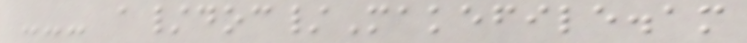--- a/doc/Makefile.am
